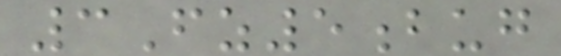3Fz5bug
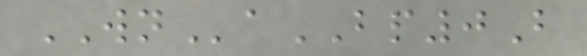WNaBP0B
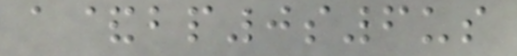a&bp0s6us
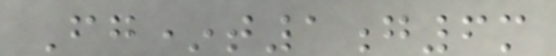Fg*t1g6m
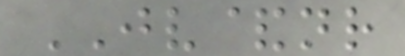JV&nr
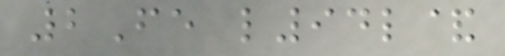2Fe l94l&
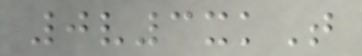0v3xkT
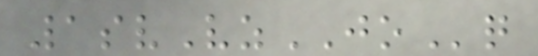1svVzJOq
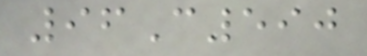96C590
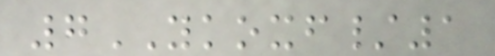7YKOXF/1
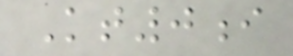Kt0i
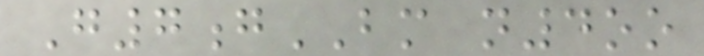G7gBM n4oo
